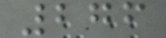276
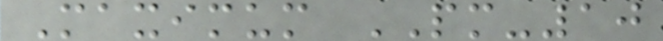Maximum PM-10
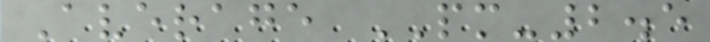Average PM-2.5
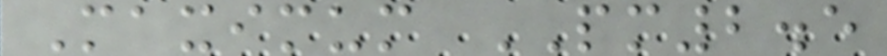Maximum PM2.5
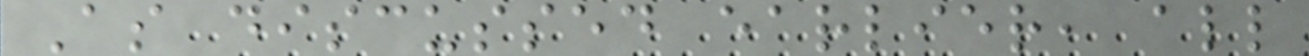As discussed earlier, all
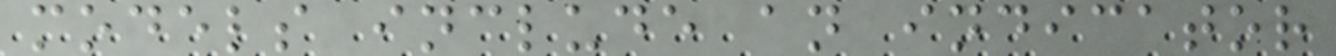models include an indicator
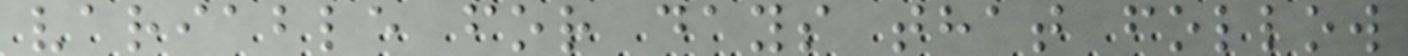variable for days that follow
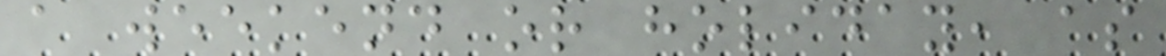a weekend or holiday, as
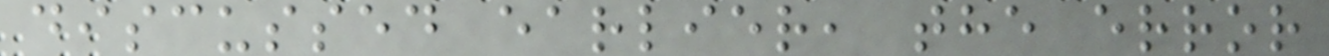discussed earlier, the error
